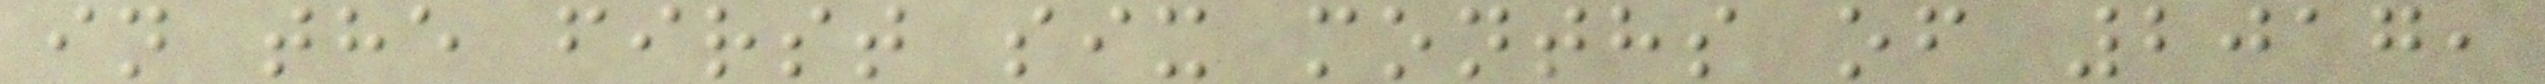in the first six months of 2017,
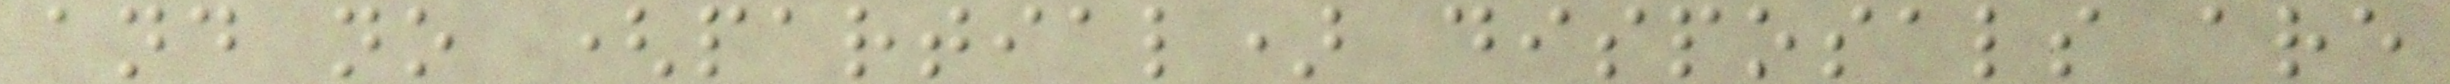and no (partial) disposals are
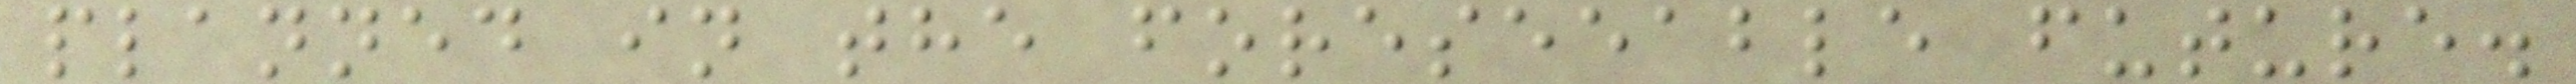planned in the foreseeable future.
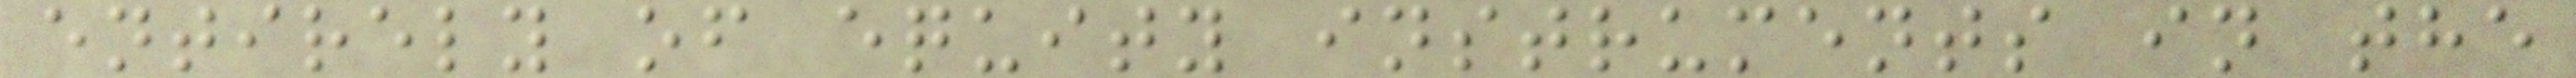entirely of equity instruments in the
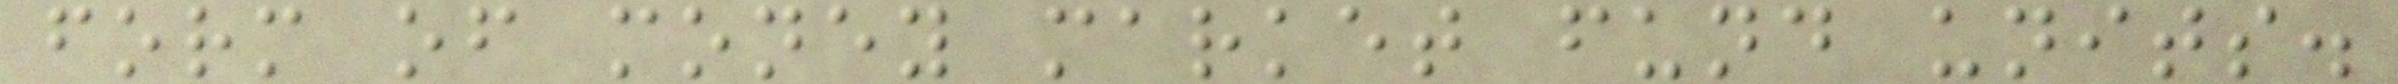form of money market fund units.
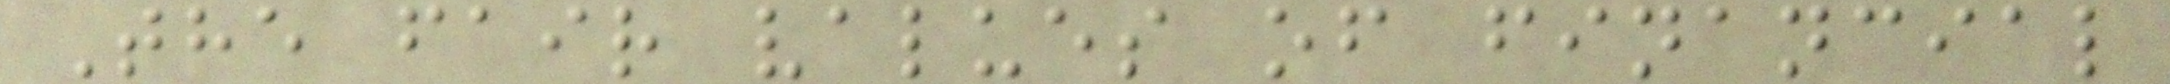The fair values of financial
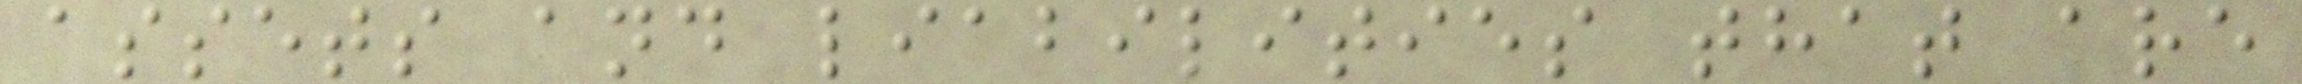assets and liabilities that are
